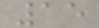15
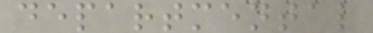departmental
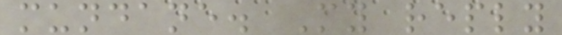mundane. My reply
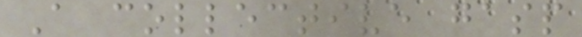A collective gasp
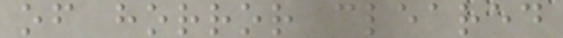of horror cleared
